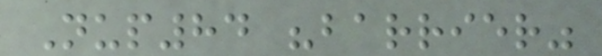Nup84 "barrier"
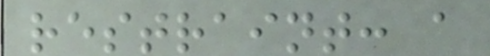restraint: a
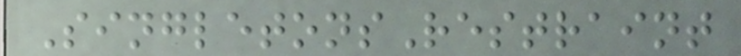SingletonsRestraint
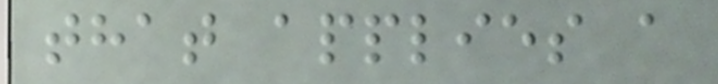that applies a
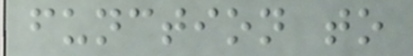function to
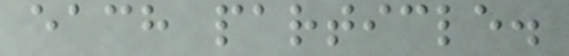each particle.
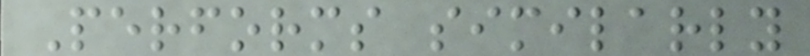Performs similarly
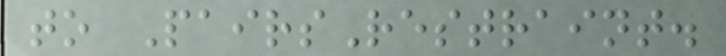to PairsRestraint.
